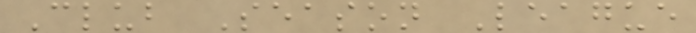Club Season League
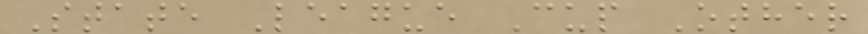State League Cup Other
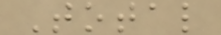Total
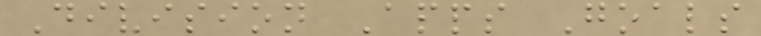Division Apps Goals
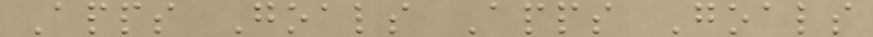Apps Goals Apps Goals
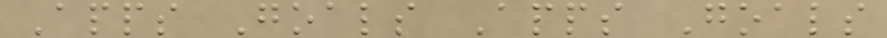Apps Goals Apps Goals
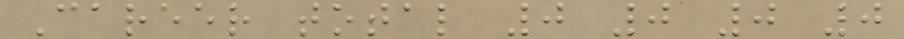Career total 0 0 0 0
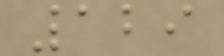129
